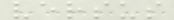versus
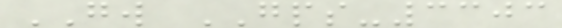GW GPS-3303
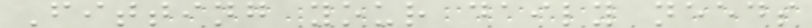Fitting your daily needs
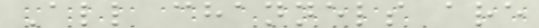All channels are
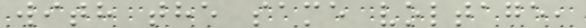with the same voltage,
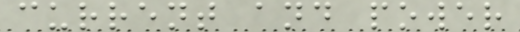current and power
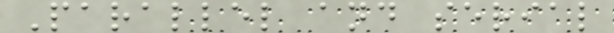Parallel and serial
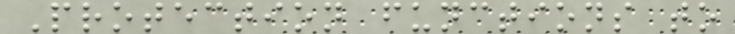Protection functions to
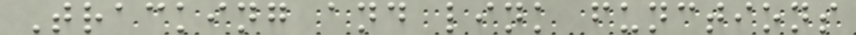Tracking and link functions
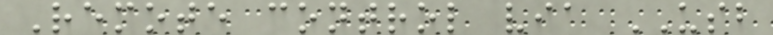Remote control via USB
